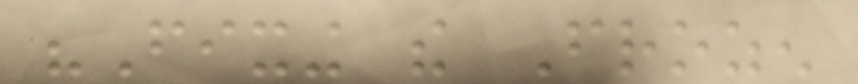"Fixing the Frozen
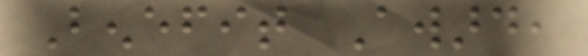Benefit Award,
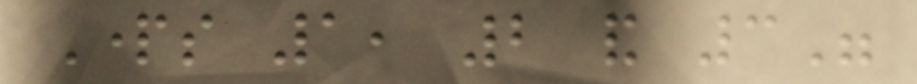Parts 1, 2 and 3"
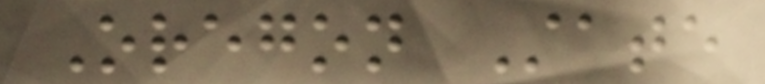Oregon State
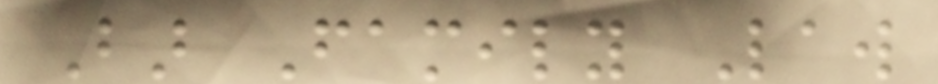Bar Family Law
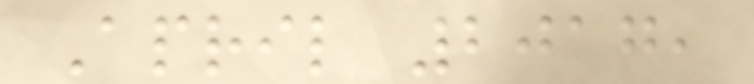April 2017,
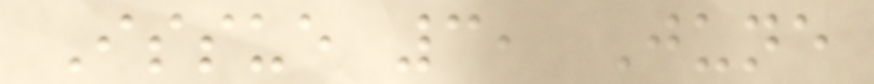Issue 3, June
